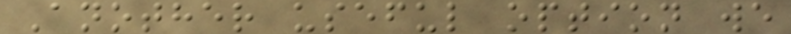Another useful option we
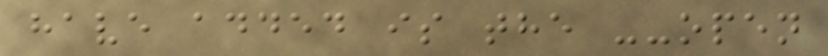have added is the --open
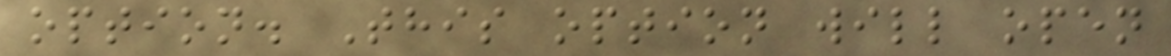option. This option will open
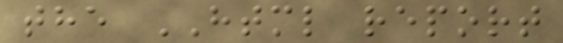the HTML report
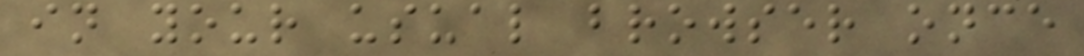in your usual browser once
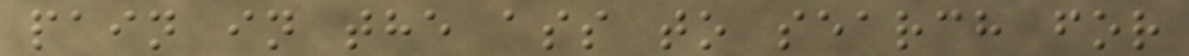pain in the ass to search for
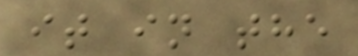it in the
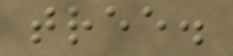tree.
